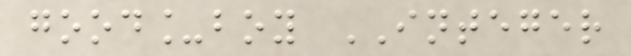good_boy INTEGER
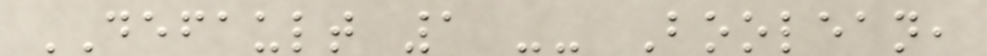DEFAULT 1 -- Boolean,
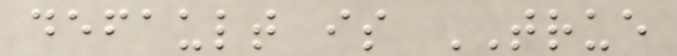default is TRUE
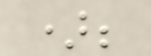);
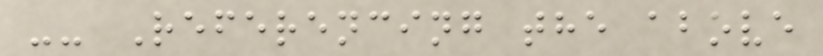-- Referencing the above
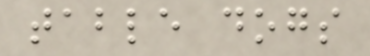table dogs
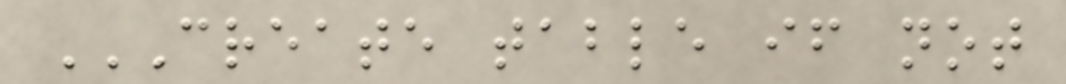CREATE TABLE IF NOT
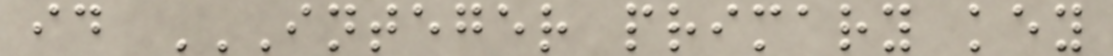id INTEGER PRIMARY KEY
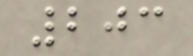203
